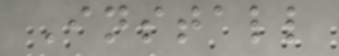Install
